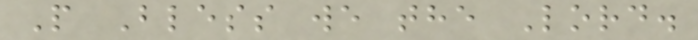P Bless we the Lord.
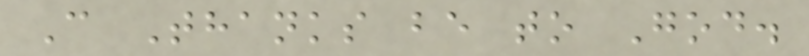C Thanks be to God.
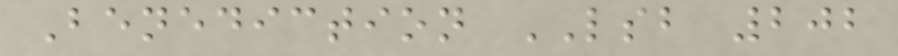Benediction LSB 202
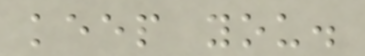keep you.
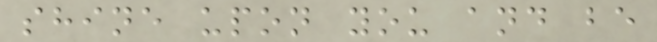shine upon you and be
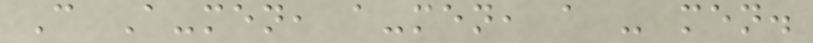C A-men, a-men, a - men.
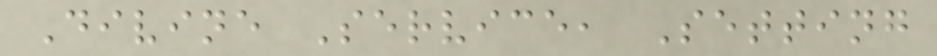Divine Service, Setting
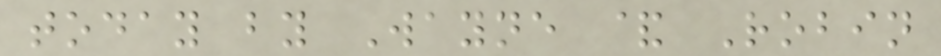today by Wayne & Robin
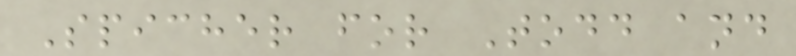Spicher for Todd and
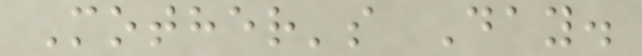Mother's Day.
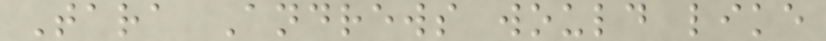Tara Andrews would like
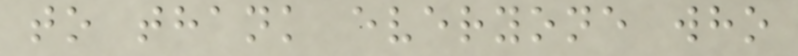to thank everyone who
